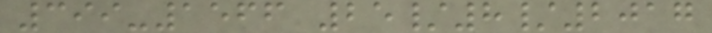399-1566 25/8/2017
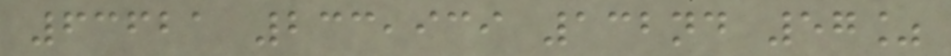63621 233,939 132nd 57%
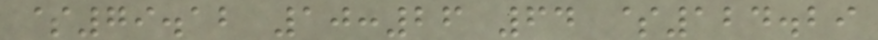$79.12 10:26 64 $124.29
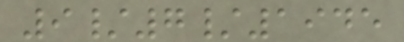9/7/1945
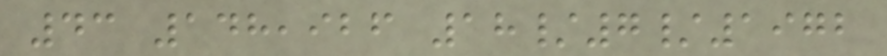43 148,926 18/7/1972
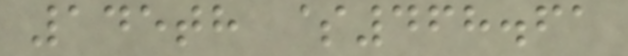145th $468.61
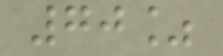70%
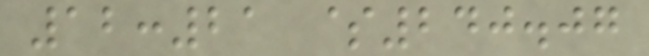12:21 $240.07
